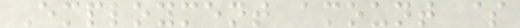Employment amount $
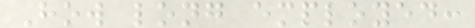How long employed:
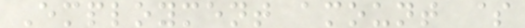Employment amount $
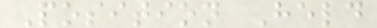Position Held
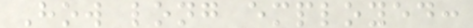How long employed:
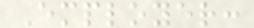Employer:
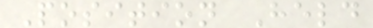Position Held
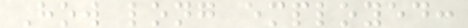How long employed:
